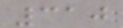310
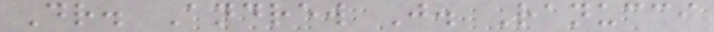Dr. Andrew J. Ranucci
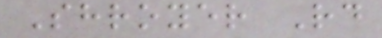Shroyer Rd
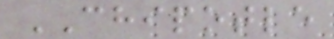CHIPOTLE
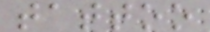tattoo
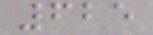625
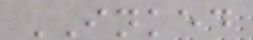INKED
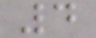4
